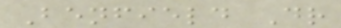Benfield Dr
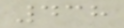438
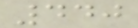440
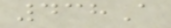438A
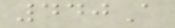440A
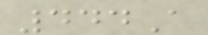444A
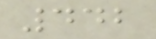442
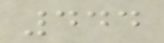444
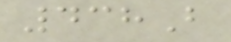438B
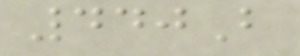440B
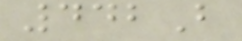442B
